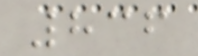836
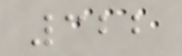322
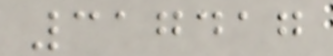317417
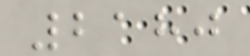2180
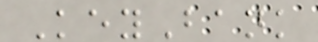KeyBank
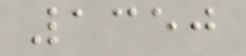1350
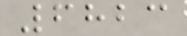6823
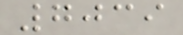7039
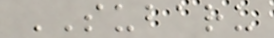SUBARU
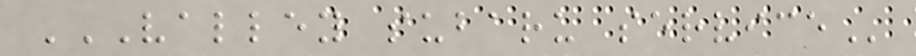VALLEY SUBARU SERVICE
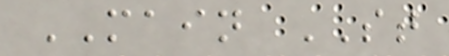MAIN ST
